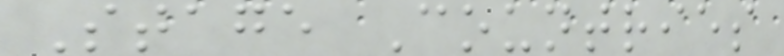Stage Countries
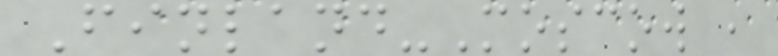Finland-Moscow ,
